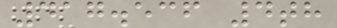417.536 4th
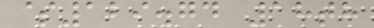$129.74 18th
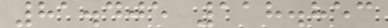81.405 118.853
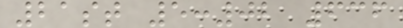21st 5:02 636
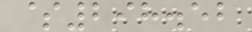$298.52
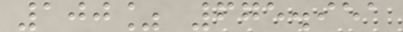100% 675.951
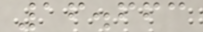16.663
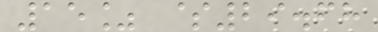15% $29.68
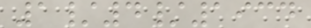1/4/1934
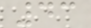43
